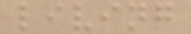living
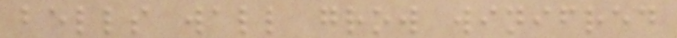bells wall grow winifred
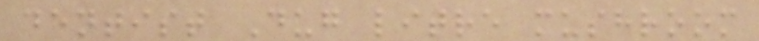dentist Dug litre mushroom
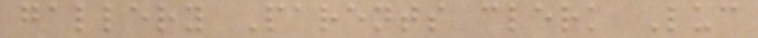gallery Parents clerk Luc
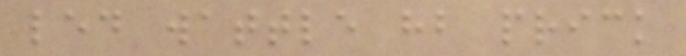led wattle hb prick
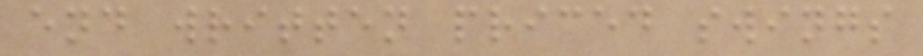end written priced swings
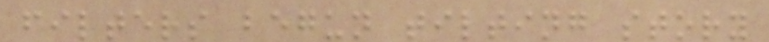filters begun tilting story
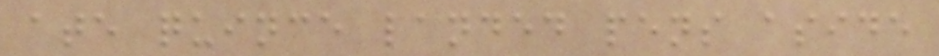ate quince landed pens aside
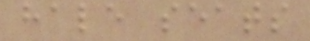hale seats
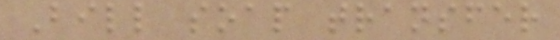Bill soap transfer
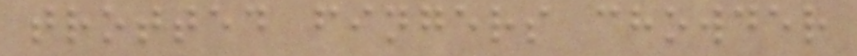trotted fingers chowder
